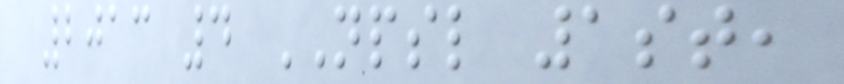2013 4 NPSL 1st,
